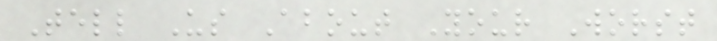Tell Us About Your Worst
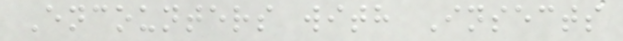Encounters with Insects
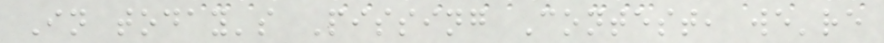In today's Pissing Contest, we're
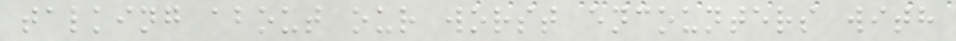talking about our worst encounters with
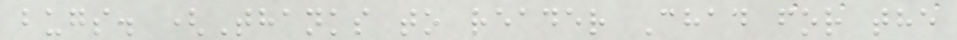bugs. (Thanks to reader Chad for the
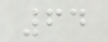64
